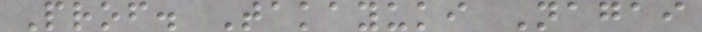Prof. Takayuki Nagai
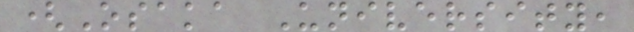(Osaka University,
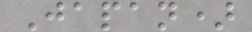Japan)
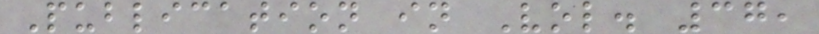Publication in Vol. 37,
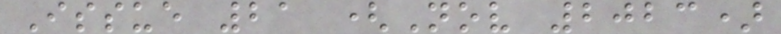Issue 21 (Nov 2023)
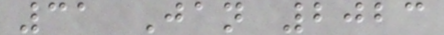31 Jan 2023
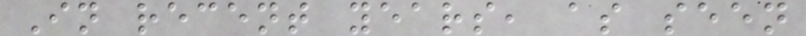In recent years, as seen
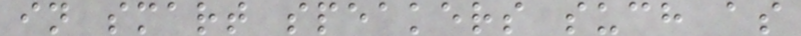in smart speakers such as
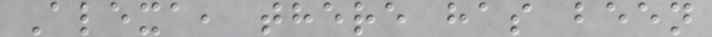Alexa, there has been
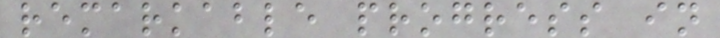remarkable progress in
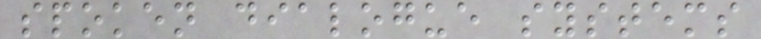spoken dialogue systems
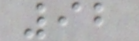92
